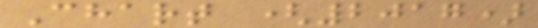Chart (2017)
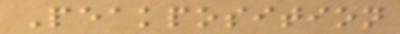Peakposition
